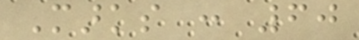Marks : 60
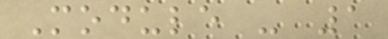Module - 1
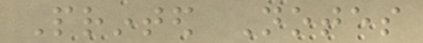Printed Notes
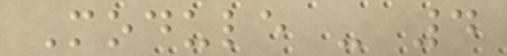Module - 4
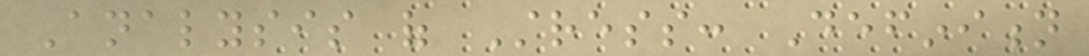Analysis of Stress: Definition
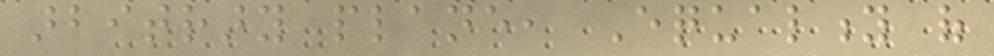arbitrary plane, Equality of
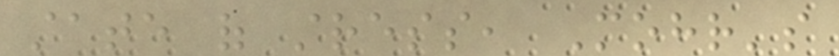state of stress, Mohr's
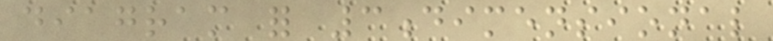diagram for 3dimensional
